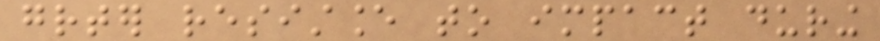greater resistance to impact during
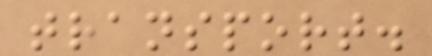transport.
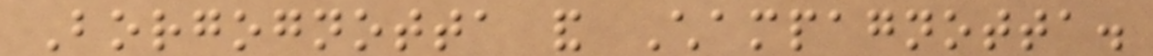Borgognotta and Champagnotta.
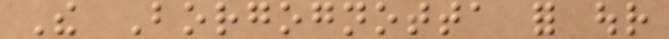The Borgognotta for our
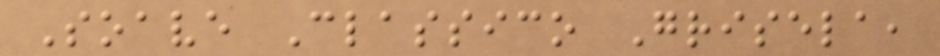Soave Classico Grisela,
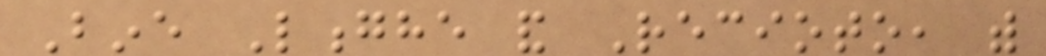Bine Longhe and Recioto, with
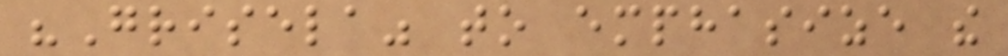"Grisela" to emphasize the
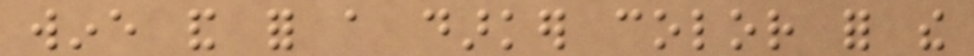wine and for a darker color for the
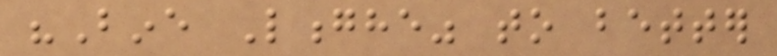"Bine Longhe" to better
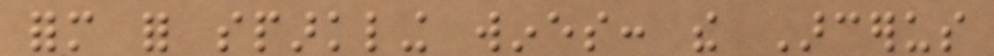form for sparkling wines: the Arcerus
